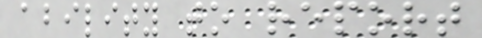ability to report
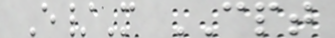E/M CPT
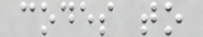codes to
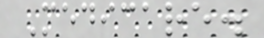Medicare.
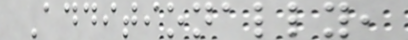Additionally,
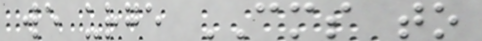we urge CMS to
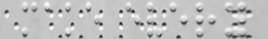make every
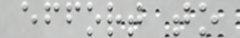effort to
